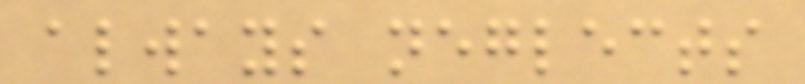always neglects
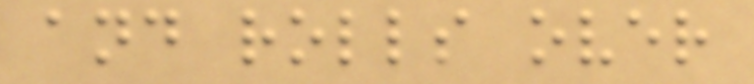and rolls over
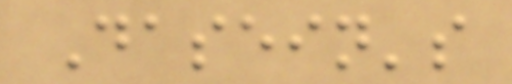Dasein's
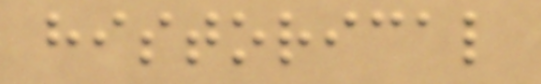historical
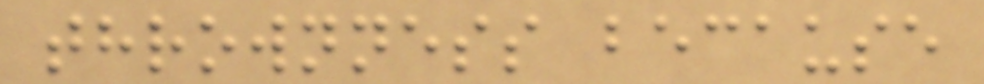thrownness because
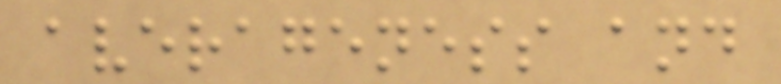averageness and
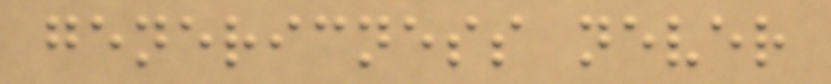genericness never
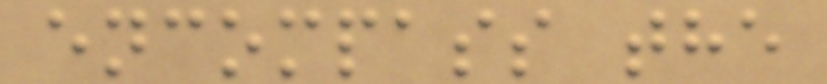encompass the
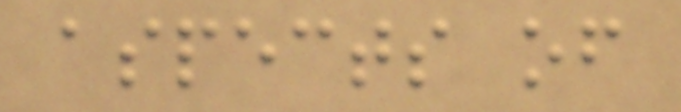aspects of
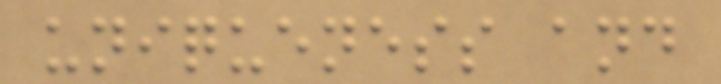uniqueness and
